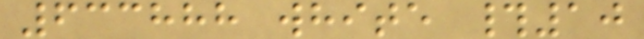633888 white #10
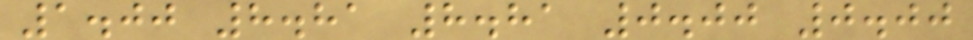1.00 8.81 8.81 0.00 0.00
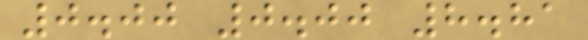0.00 0.00 8.81
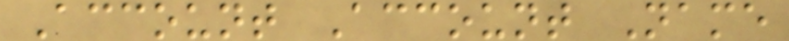Account Account Name
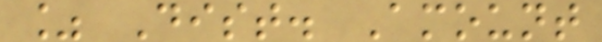% Dist. Amount
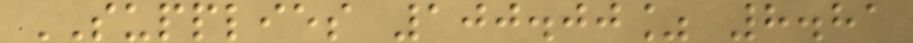SUPPLIES 100.00% 8.81
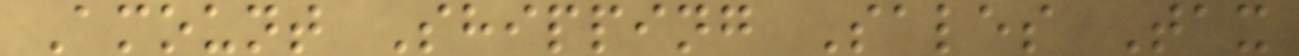Amount Shipping Sales Tax
